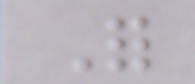For
